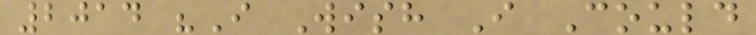2014 "I Wish I Could
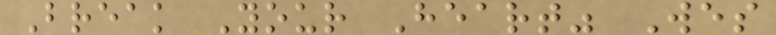Break Your Heart" Wes
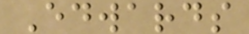Edwards
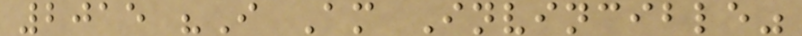2015 "I Am Invincible"
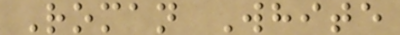Roman White
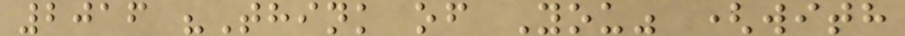2016 "Think of You" (with
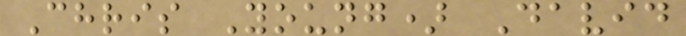Chris Young) David
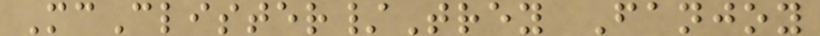McClister/Trey Fanjoy
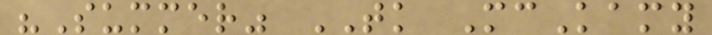"Summer" TK McKamy
